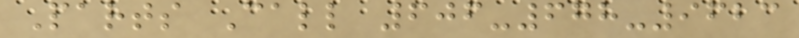Parts Call 606-678-9623
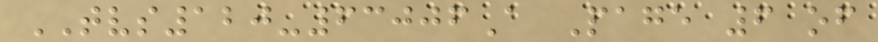TVS120-63006A Page 6 of
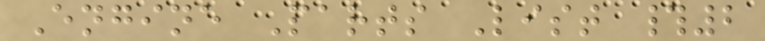Engine Parts List #2
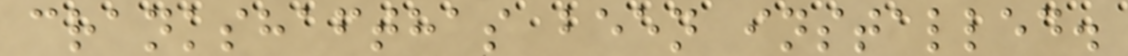crankshafthas been installed.
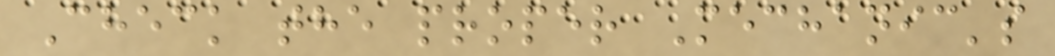Check the proper Mechanic's
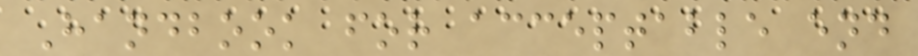Handbook for acceptable end
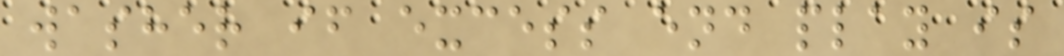washer if excess end play is
